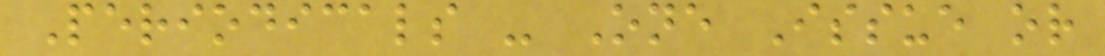Periodicals - One Issue or
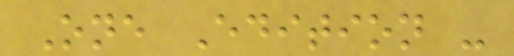One Edition -
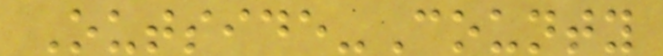Outside-County
